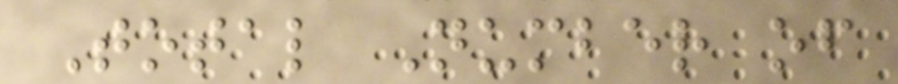Total Number of
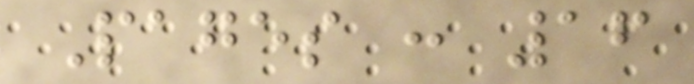Pages : 16
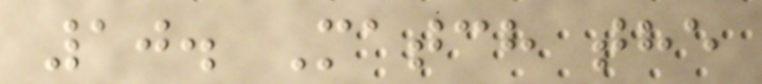10. Match the
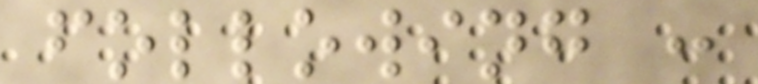following :
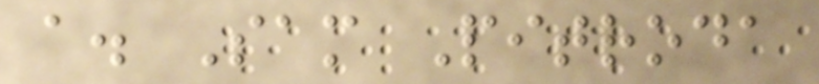a. Sam Pitroda
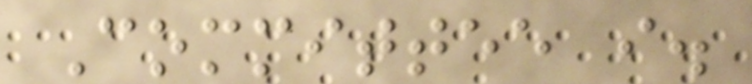Committee i.
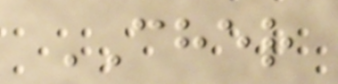CHER
